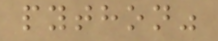python"
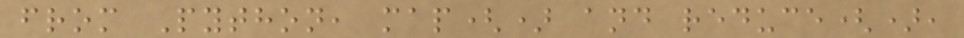from Python, map() and reduce(),
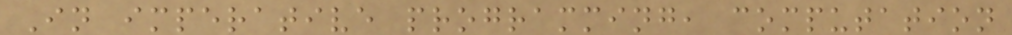In imperative programming, computation
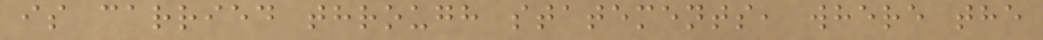is carried through statements, where the
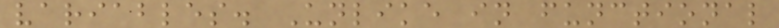variables. Unlike in functional
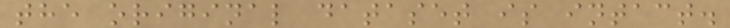the original dataset is intact.
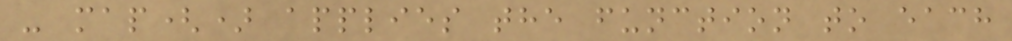- map() applies the function to each
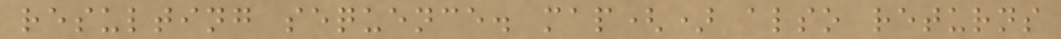resulting sequence. map() also returns
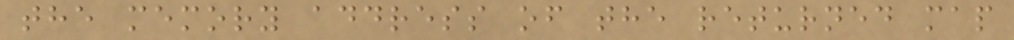the memory address of the returned map
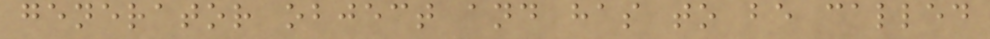generator object and has to be called
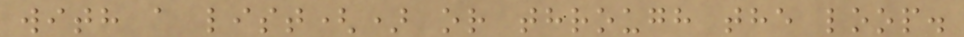with a list() or through the loop.
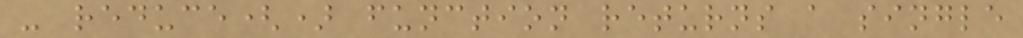- reduce() function returns a single
